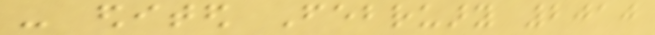- edited February 2010
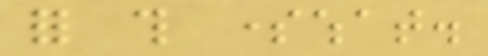for this somewhat.
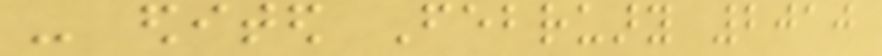- edited February 2010
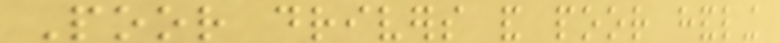Poor drivers and poor handling
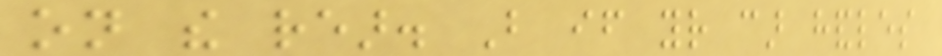on the rear. But if your car handles
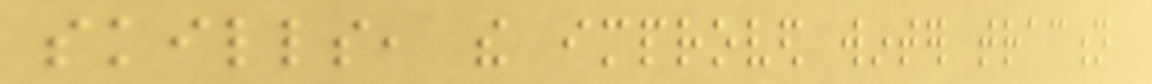skills, the improved winter traction
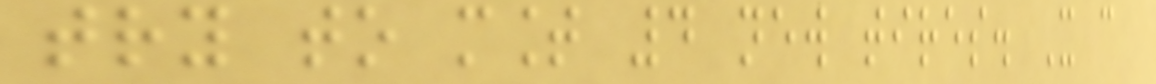try to mount 4 new tires. It can
